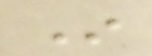In
